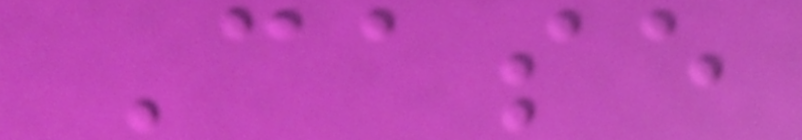Case
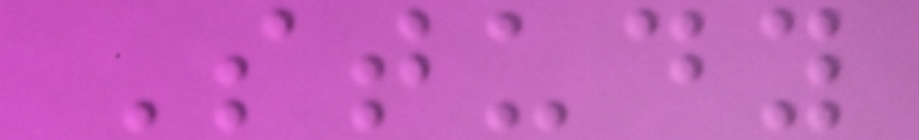Study
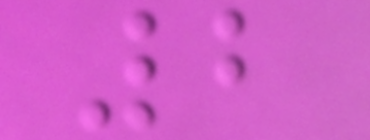2
